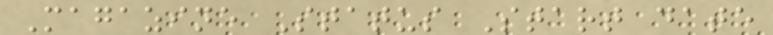Magazine Status Start date
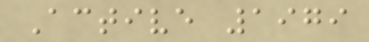Active 1979
